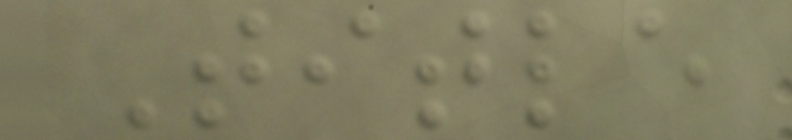Title
